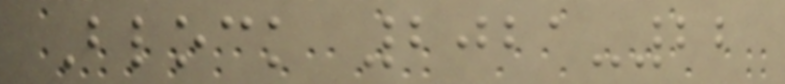Block 2021-22
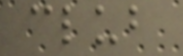club
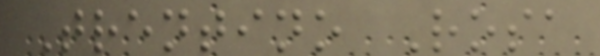Trentino Rosa
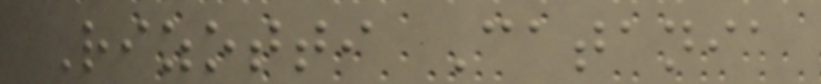Rizotti Catania
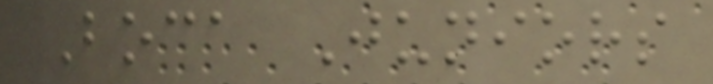Boca Juniors
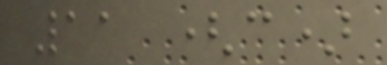11 (c)
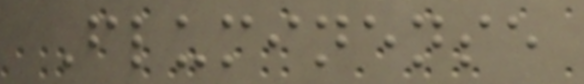Fluminense
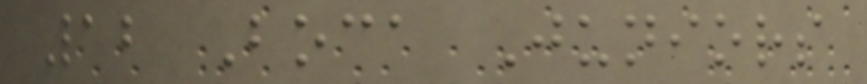12 Boca Juniors
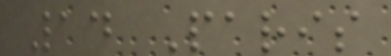14 Paris
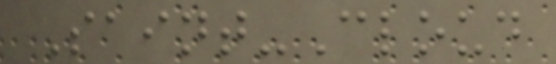Saint-Cloud
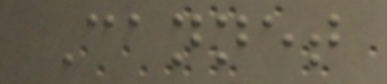Cannet
